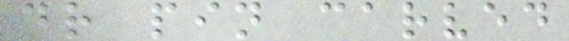dr pin carved
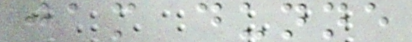jam dunne
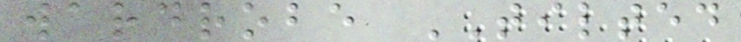wardrobe TILTED
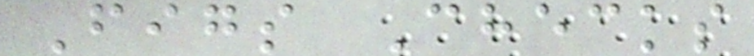Figs Checks
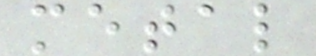metal
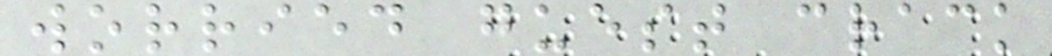worried guest crack
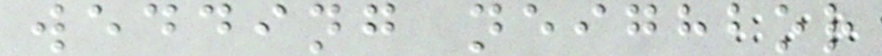wedding neighbor
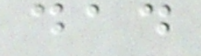dad
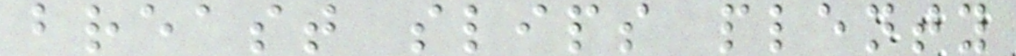breast slips plenty
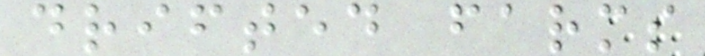drifted farms
